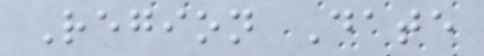Region Date
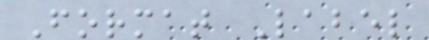Format Label
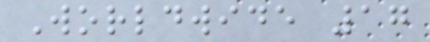Worldwide 17
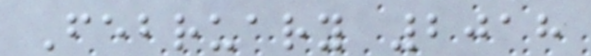February 2018
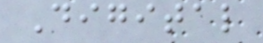Digital
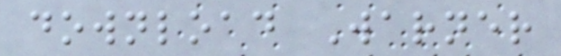download Warner
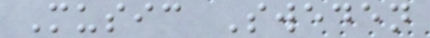Music Sweden
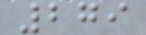279
